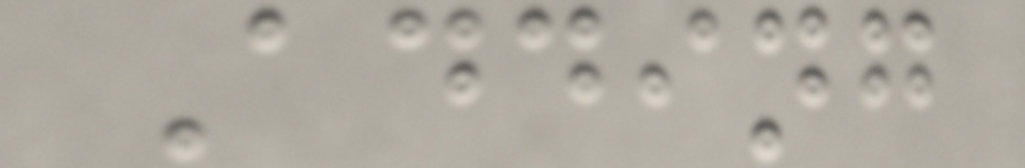Adding
